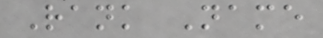Rank Name
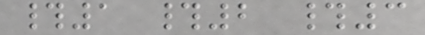#1 #2 #3
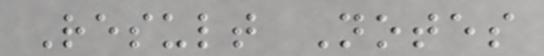Result Notes
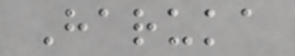Haruka
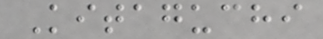Kitaguchi
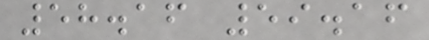58.16 59.16
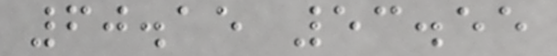60.15 53.55
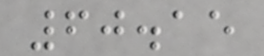60.15
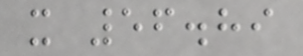x 56.89
